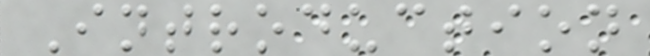Introduction
